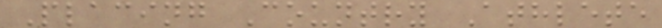Placing Country Athlete
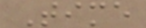Time
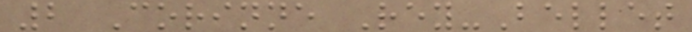2 Corinne Rey-Bellet
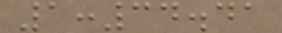1:34.41
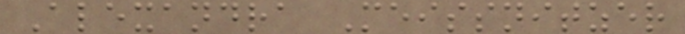Alexandra Meissnitzer
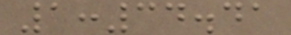1:34.41
